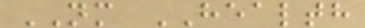NM HEALTH
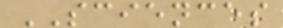SCIENCES
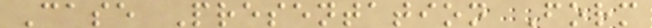Case Presentation Form
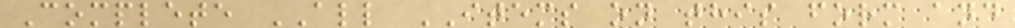Complete ALL ITEMS on this form and
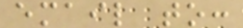email to:
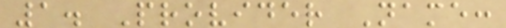1. Provider Name:
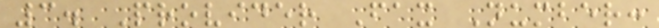3. Provider Fax Number:
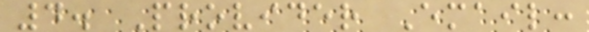4. Provider Email:
